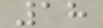18
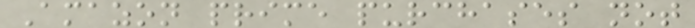Amazon prime purchases not
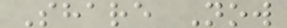Share Now
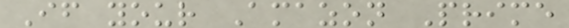If your Amazon Prime
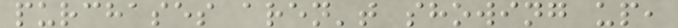purchases aren't showing up,
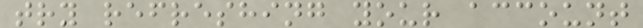try refreshing your account
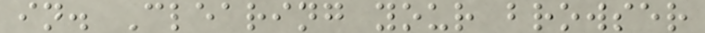in. Clearing your browser
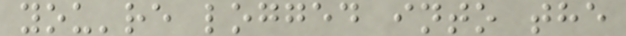you're logged into the
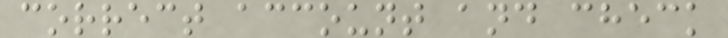correct account and check
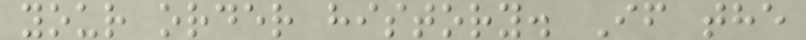your order history. If the
